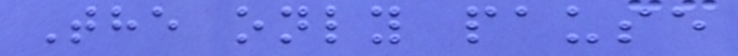The only pause
